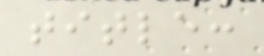title:
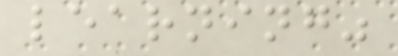learning"
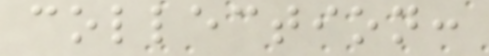collection:
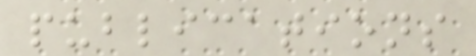publications
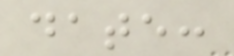date:
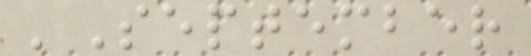'September
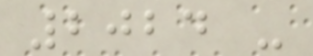2024 -
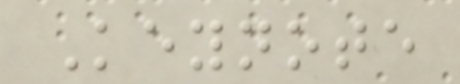Keynote
